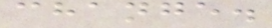change.
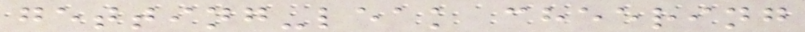getting-leak cheering
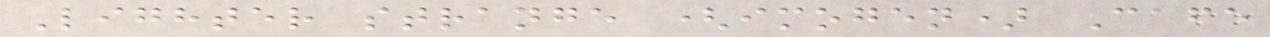Lighter strange (imogen) Cafe
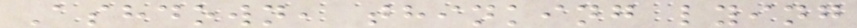Ashdown, thinking lying
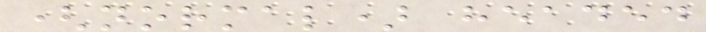(normal) headed
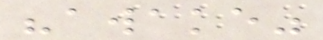"awake"
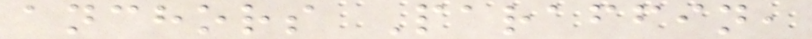anchors Paraffin,
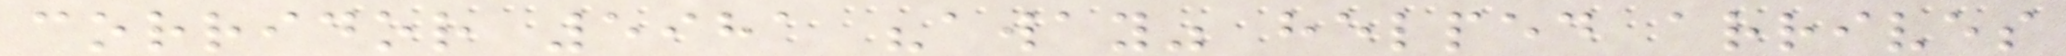corridor 5981 "away" helped arrives
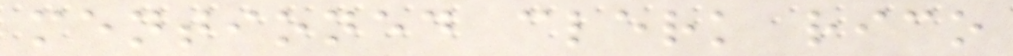mentioned clerk rico
